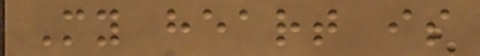My heart is
